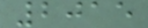2015
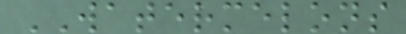WATERMELONS
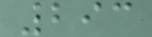293
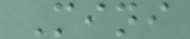Mini
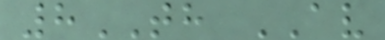8TH AV
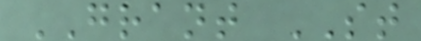GRANT ST
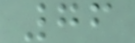76
